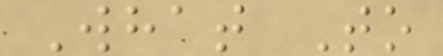What To
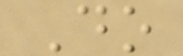Do
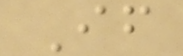If
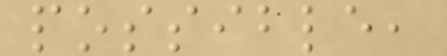possible,
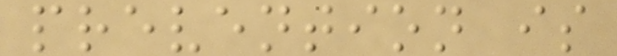prevention is
